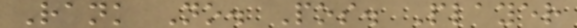Rank No. Pos. Player
